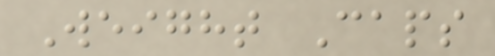Weight Caps
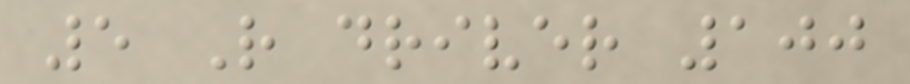5 R driver 100
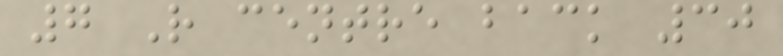7 R centre back 30
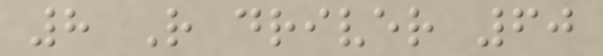8 R driver 60
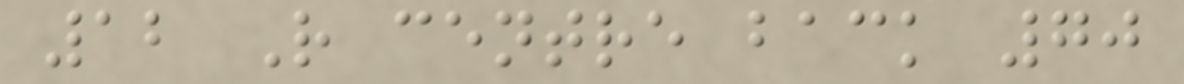12 R centre back 70
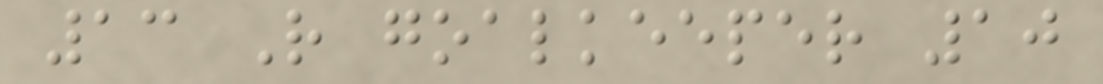13 R goalkeeper 10
